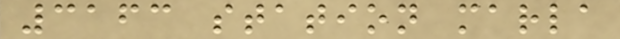3163 station marla
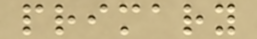primary
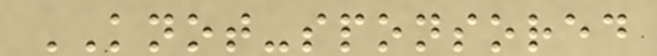KNOT-sponsored
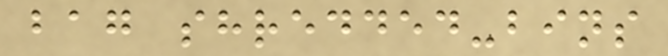bag shredded-bins
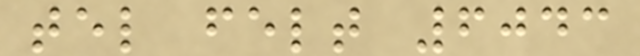tel felt 6043
